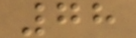78
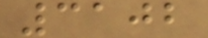3102
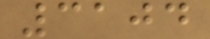3104
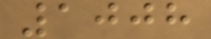1008
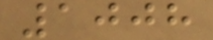1008
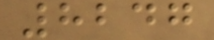8247
